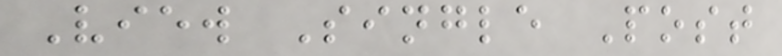View Single Post
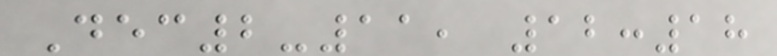Dec2-11, 12:18
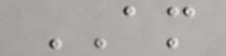AM
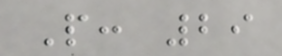P: 29
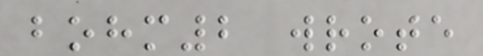bohm2 wrote
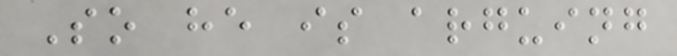So he is arguing
